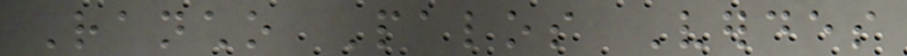Rancho Palos Verdes
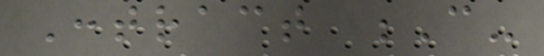Contract C-
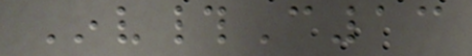Inv#C13
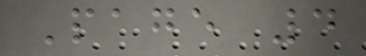Page 4
